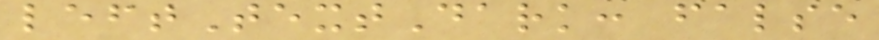leftTextDark: false
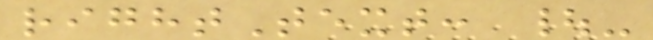rightText: |-
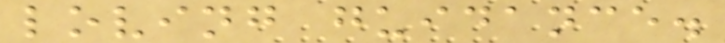loving guidance.
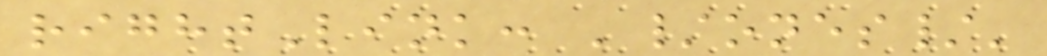rightLink: '/ones/'
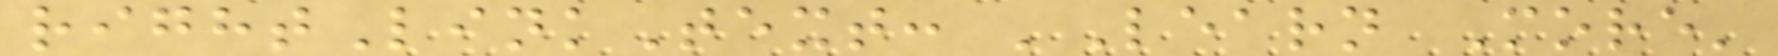rightLinkText: 'Learn More'
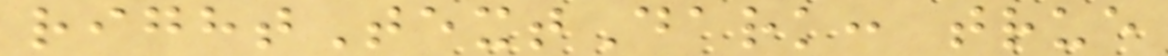rightTextDark: true
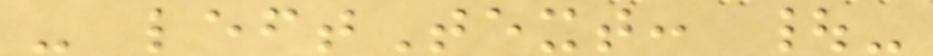- leftText: |-
